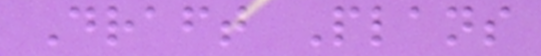Draft Plans
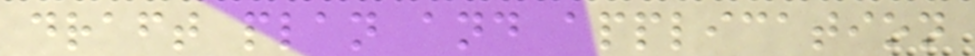draft plan and application
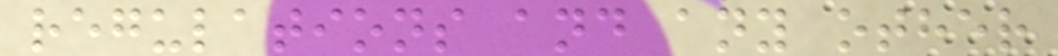regulations and any other
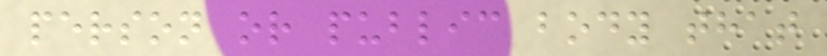person or public body that
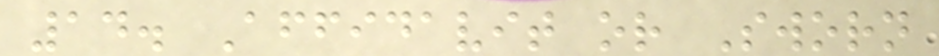14. Affidavit or Sworn
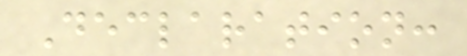Declaration:
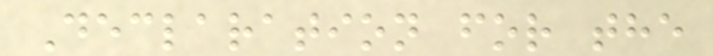Declaration for the
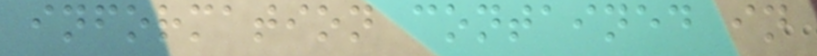information contained in
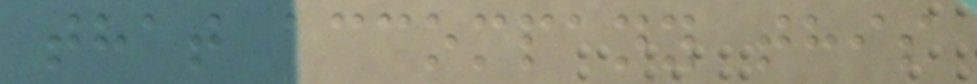that accompany this
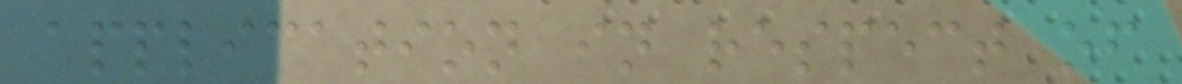application in respect of
